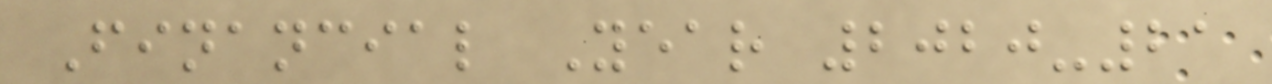Financial Year 2020-21
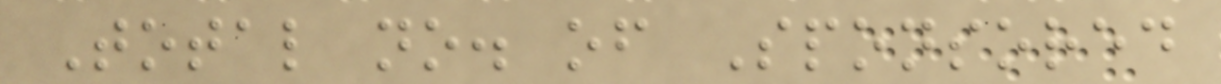Total no. of Sponsored
